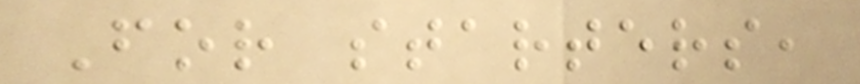For starters,
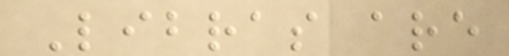Libras are
